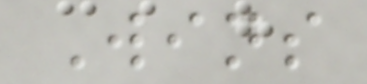Wins
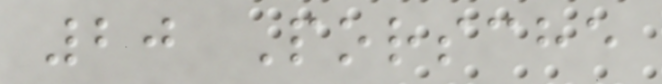20 Porsche
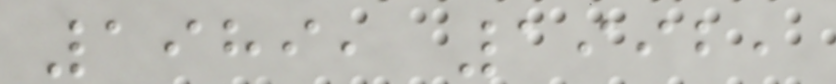1989, 1992,
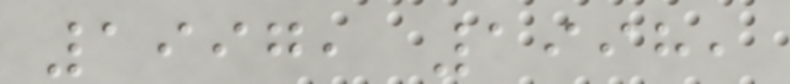1997, 1998,
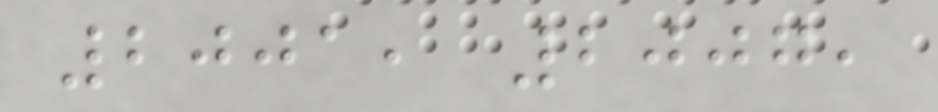2001, 2007,
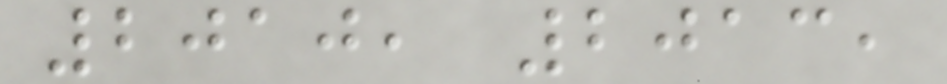2010, 2013,
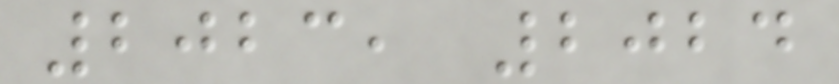2023, 2024
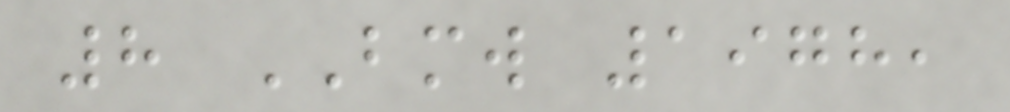8 BMW 1978,
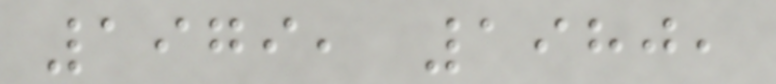1979, 1980,
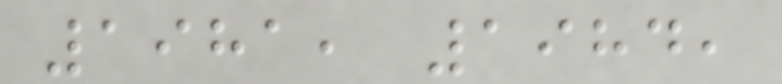1981, 1984,
